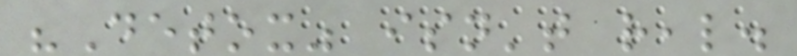"Detox" isn't real.
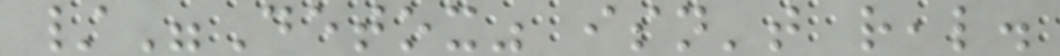/"Detox" isn't real.
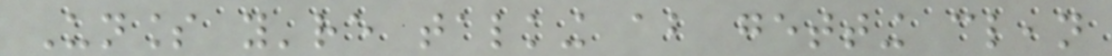Unless you're talking about getting clean
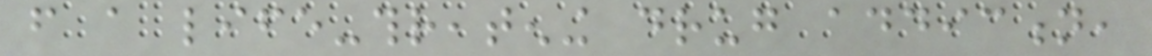from a life-threatening drug addiction,
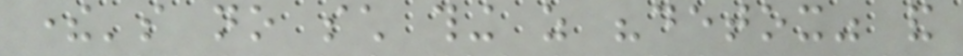there's no such thing as "detox" and
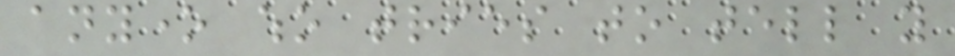anyone who tries to tell you
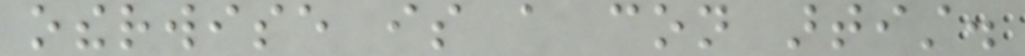otherwise is a con artist.
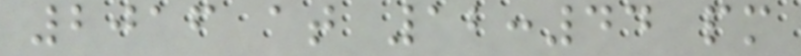2016 at 12:44 pm
